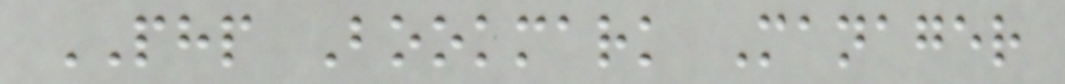PHP Bookmark Manager
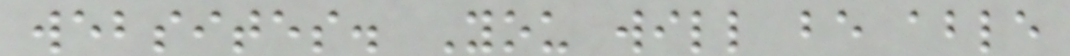websites. You will be able
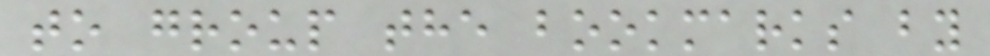to group the bookmarks by
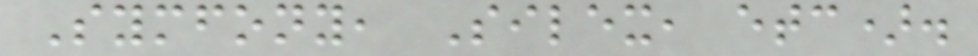Symfony, Silex, etc).
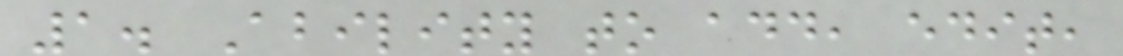1. Ability to add, edit,
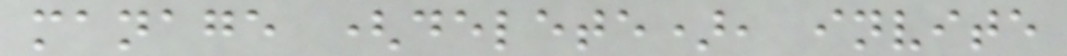manage (delete), invite
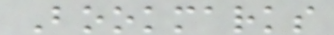Bookmarks
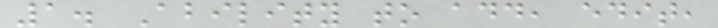1. Ability to add, edit,
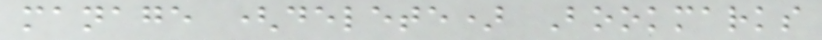manage (delete) Bookmarks
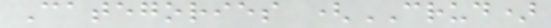Categories (CRUD)
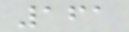161
